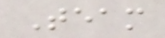Team
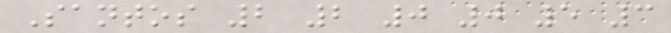Santos 2 2 0 0 5 3
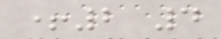+2 4
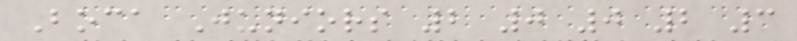Boca Juniors 2 0 0 2 3
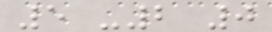5 -2 0
